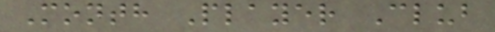Month Player Club
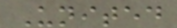United
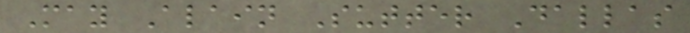May Alain Sutter Dallas
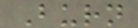Burn
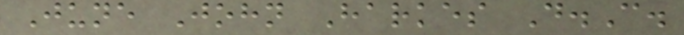June John Harkes D.C.
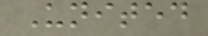United
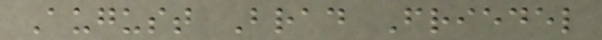August Brad Friedel
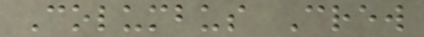Columbus Crew
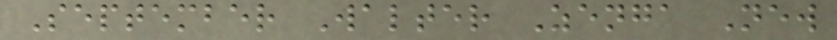September Walter Zenga New
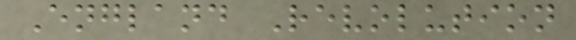England Revolution
